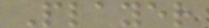Player
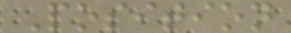Position
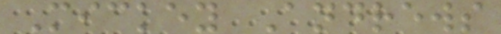Mickey Andrews
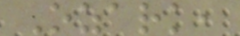Ozark,
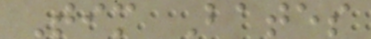Tim Bates
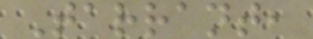Tarrant,
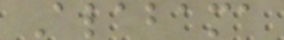Alabama
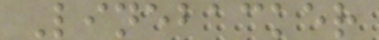Linebacker
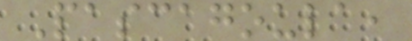Pascagoula,
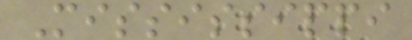Mississippi
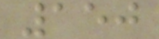150
